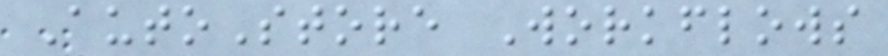AutoStore Workflows
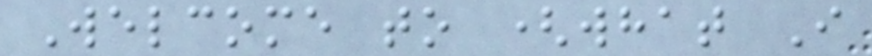Welcome to (what I
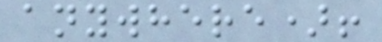anywhere)!
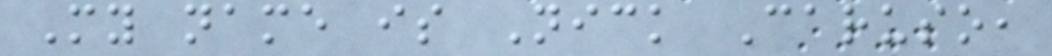My name is Nick Caruso,
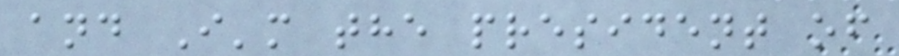and I'm the president of
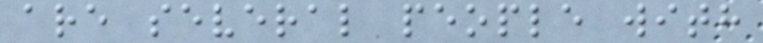are several people with
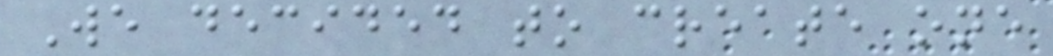We decided to create one
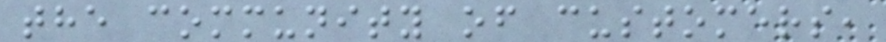the community of customers,
